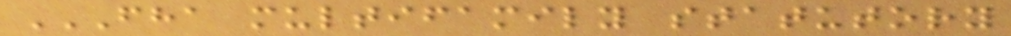FHA MULTIFAMILY STATUTORY
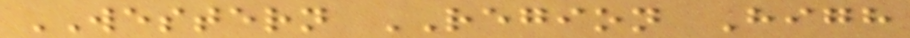WESTERN REGION High
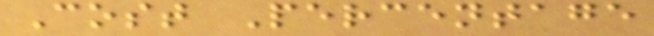Cost Percentage
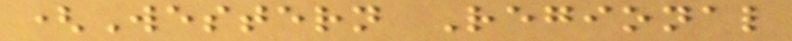(Western Regional
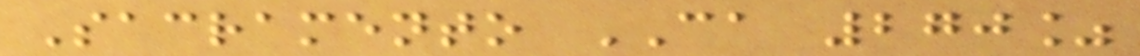Sacramento CA 270%
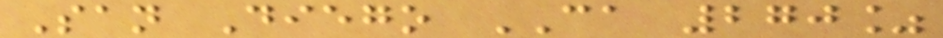San Diego CA 270%
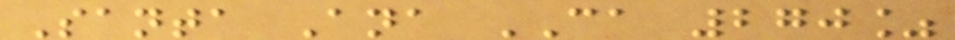Santa Ana CA 270%
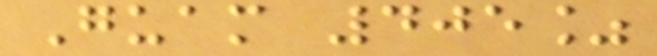Guam 405%
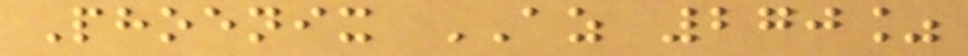Phoenix AZ 270%
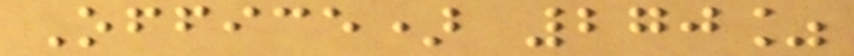Office) 270%
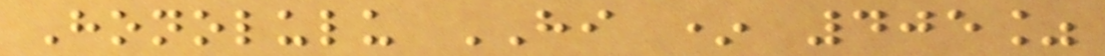Honolulu HI * 405%
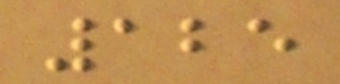125
